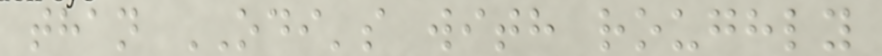than ODI's with roughly
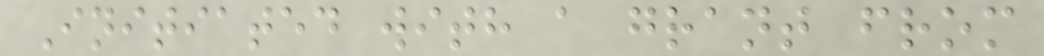Initiated with a grant from
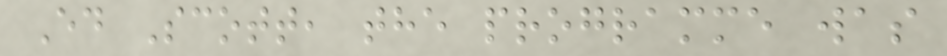Ed Scott, the programme was
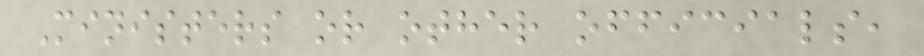Ministers or other officials,
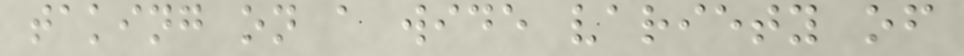taking on a wide variety of
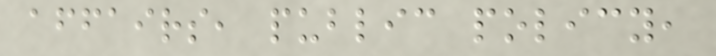affairs, public policy,
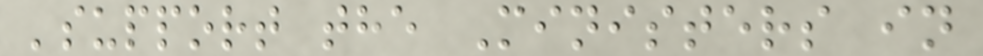'support the Ministers in
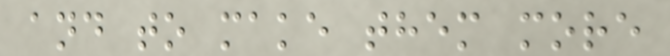and to make them more
